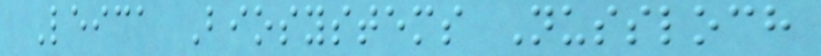Leica Biosystems Nussloch
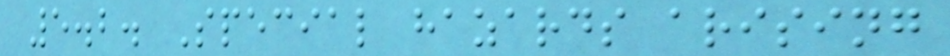5.2. Special hazards arising
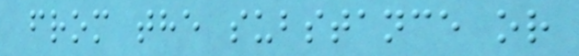from the substance or
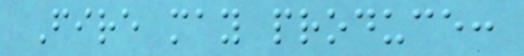Fire may produce:
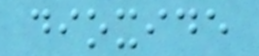dioxide
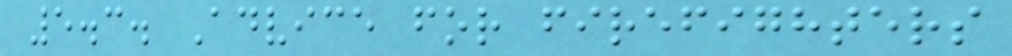5.3. Advice for firefighters
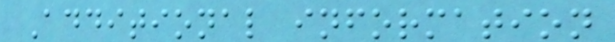Additional information
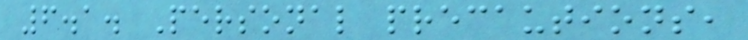6.1. Personal precautions,
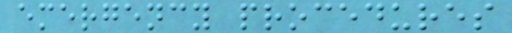emergency procedures
